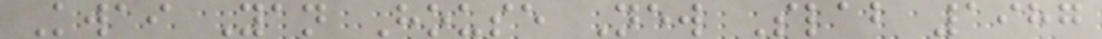Kwai Yan House New Slab 1987
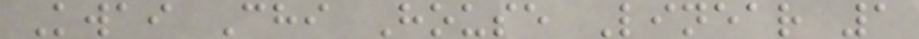Kwai Chi House Linear 1
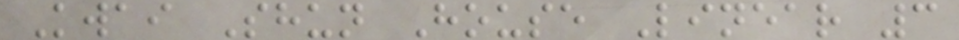Kwai Shun House Linear 3
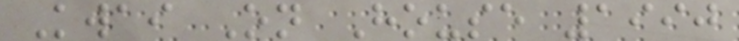Kwai On House 1990
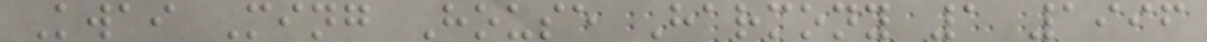Kwai Ming House Harmony 1 1996
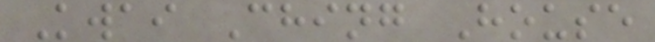Kwai Ching House
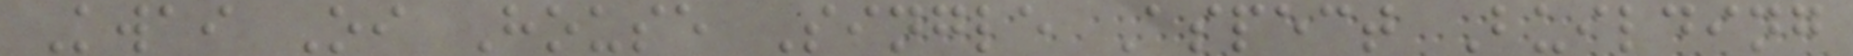Kwai Oi House Single Aspect Building
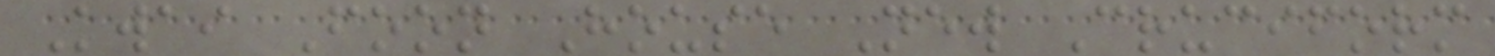Kwai Foon House New Cruciform
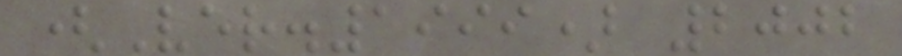(Ver.1999) 2002
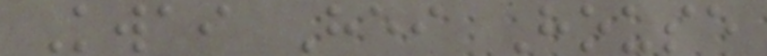Kwai Hei House
